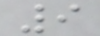9
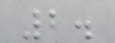2.
